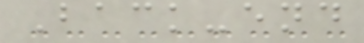Back-end
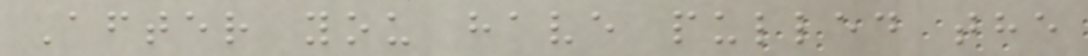After you have pulled the
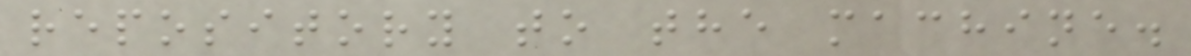repository to the machine.
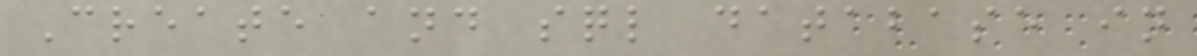Create and sql database in
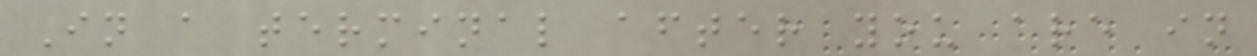In a terminal after you are in
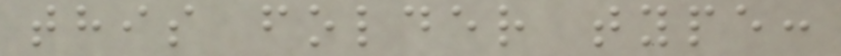this folder type:
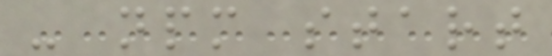- npm start
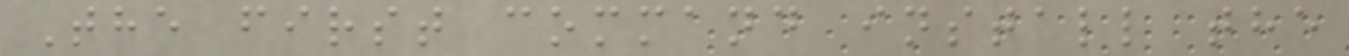The first command install the
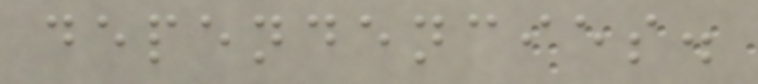dependencies.
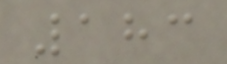183
